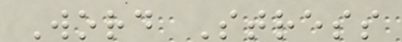Word Stress
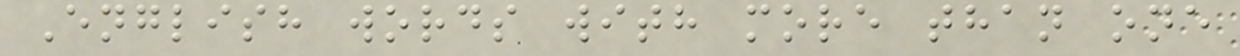English words with more than one
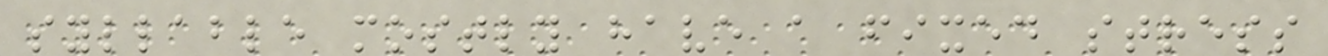syllable mostly have a fixed stress
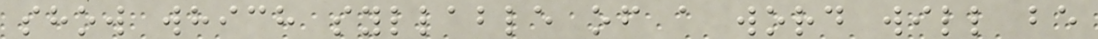show which syllable of a word will be
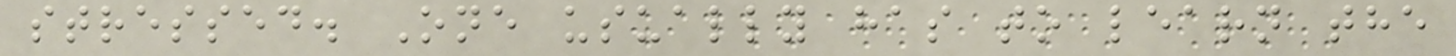stressed. One usually has to learn the
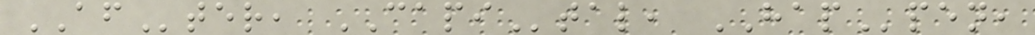AFter, CAPItal, HAPpen,
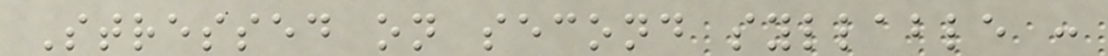Stressed on second syllable :
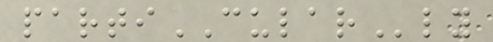partiCULARly
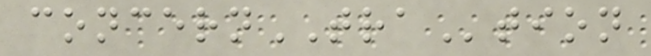concernTRAtion
